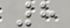8
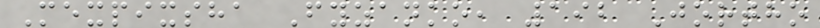Mexpixsha Fyzanko, 192 Jortho
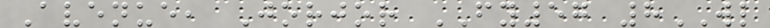Avenue, Jorjor FY57 8WL
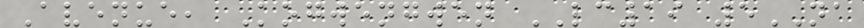Avenue, Kogwengwen LC19 5NA
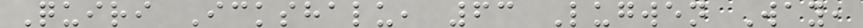Quiri Ickshalu, 63 Lugwen Way,
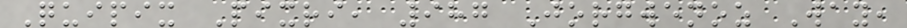Quipix Pixri, 987 Jorgwenoz Way,
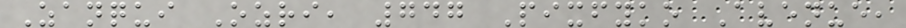Zanqui Ozri, 747 Pixfyko Avenue,
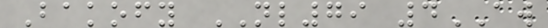Bakofy NL79 4AW
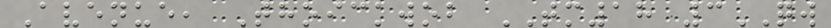Avenue, Thoickwob TM18 3QW
